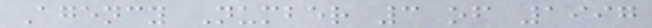Agency Number 3 of 1997
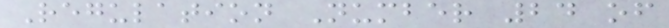Regulation Number 24 of
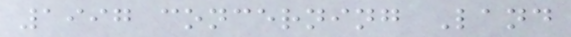1997 concerning Land
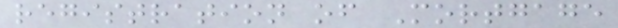registration of Mortgage
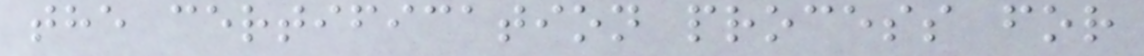the certification process for
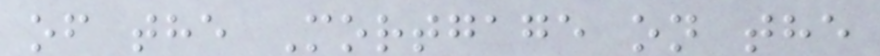of the Mortgage on the
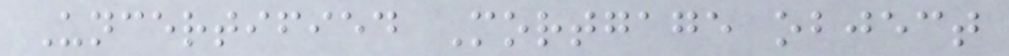Uncertified Mortgage object
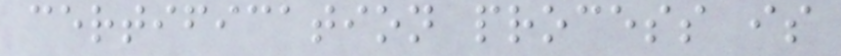certification process is
